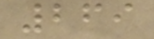269
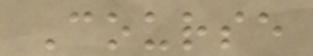Course
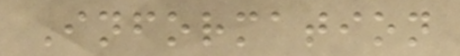Information
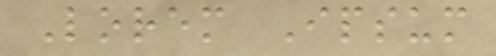Lorem Ipsum
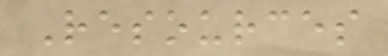Resources
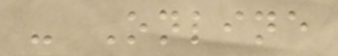- Online
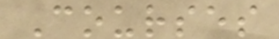Courses
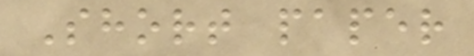Short paper
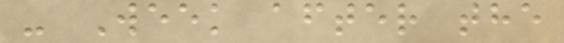- Week after the
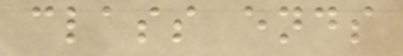class ends
